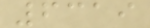6319
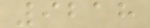9218
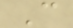C
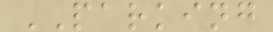PARKING
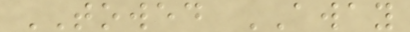TOWED AWAY
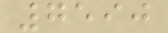7590
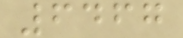6467
